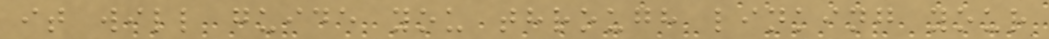it will guide you through linking your
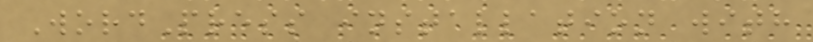WordPress installation with
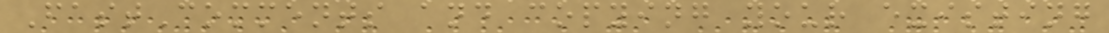FastComments and copying your existing
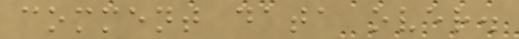comment data over.
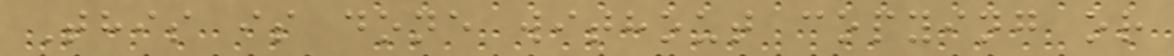This is done without copying or
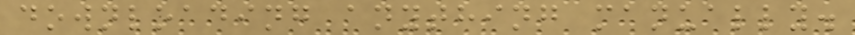downloading anything manually.
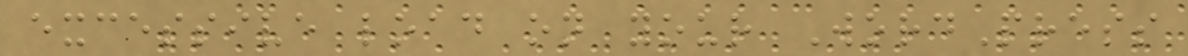excessive load on your WordPress
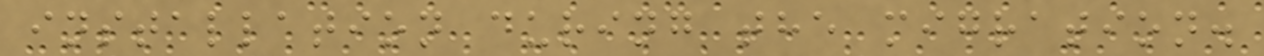installation during the migration.
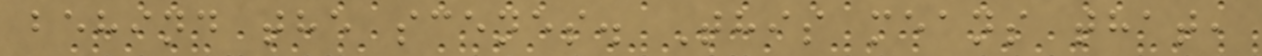behind the scenes. This means that,
